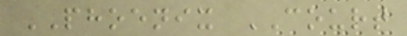PHOENIX COURT
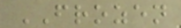FROZEN
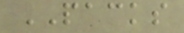PACKS
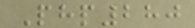Php280
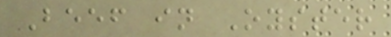Beef in Oyster
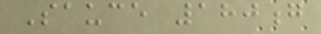Sauce 180g
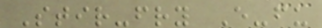Stir-fry E-fu
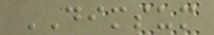DIMSUM
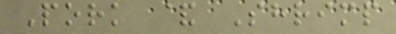Pork & Shrimp
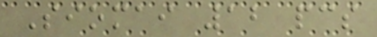Siomai 12 pcs
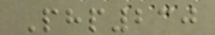Php230
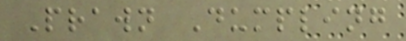Prawn Dumpling
